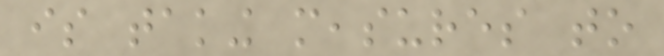is taking measures to
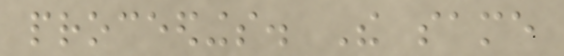proceedings. The same
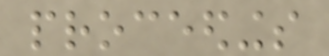proceedings
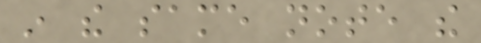in the same note the
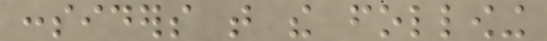considers that the following
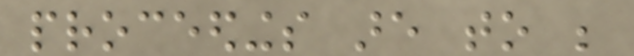proceedings are to be
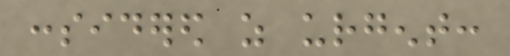considered as urgent:
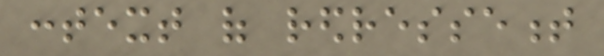context of redressement
